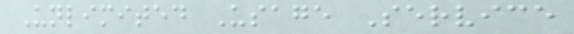Unlimited Usage Service
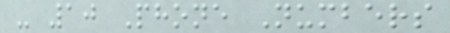- 10 Phone Numbers
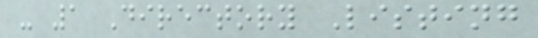- 1 Directory Listing
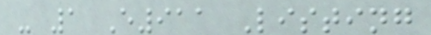- 1 E911 Listing
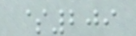$209
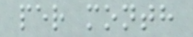per month
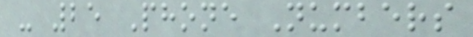- 25 Phone Numbers
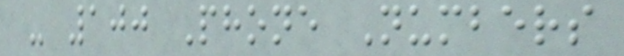- 100 Phone Numbers
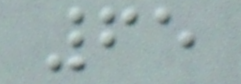65
